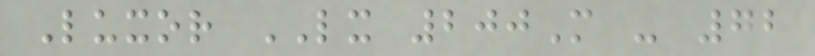Luxor LX 200M - 72
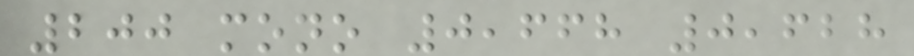200 mono 0,668 0,628
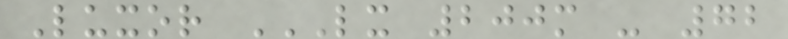Luxor LX 200M - 72
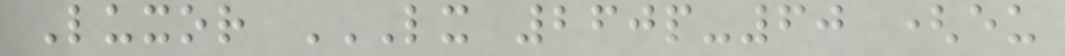Luxor LX 260P-60 (EU
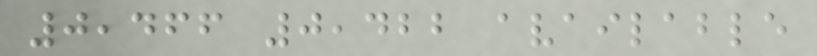0,466 0,422 available
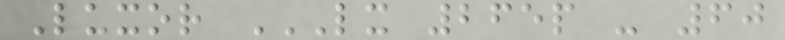Luxor LX 265P - 60
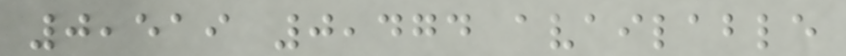0,519 0,474 available
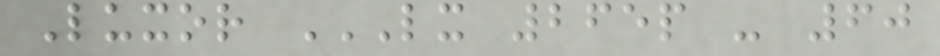Luxor LX 265P - 60
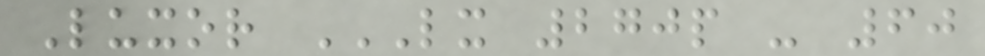Luxor LX 270P - 60
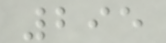295
